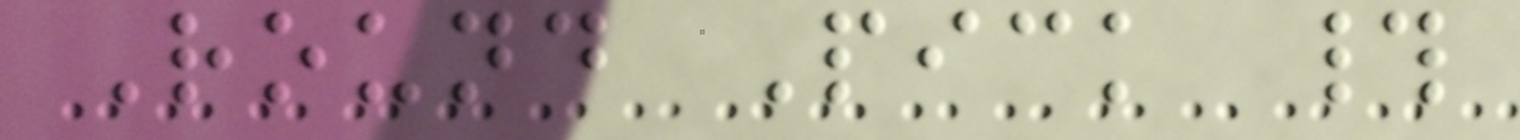Round Pick #
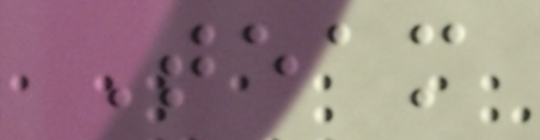Team
